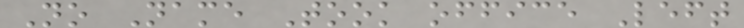No Name Took office Left
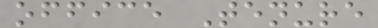office Tenure
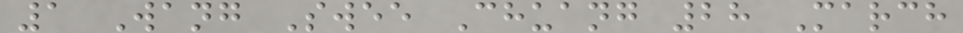1 Wang Swee Chuang 28 March
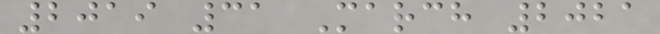2019 31 March 2021
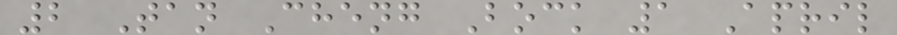2 Tan Cheng Bock 1 April
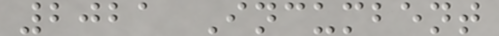2021 Incumbent
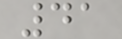41
